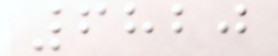6820
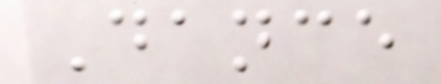Dance
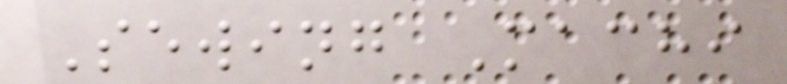Sewing Machi
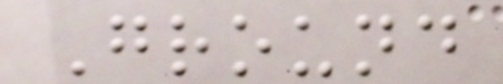Ground
